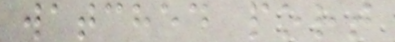watched port
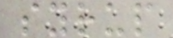syrup
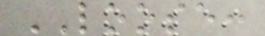LOOSE:
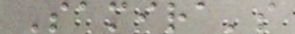Samira's
